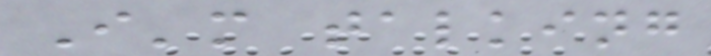I'm talking
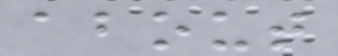about
